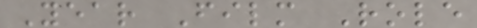Year Film Role
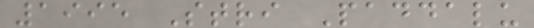1995 Stri Paddalu
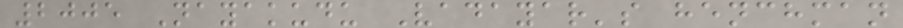2005 Nayakudu Vadayar's henchman
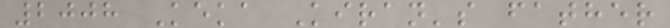2008 Keka Kiran's father
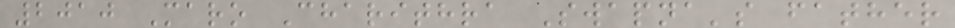2010 Maro Charithra Swapna's father
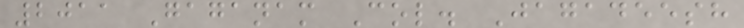2011 Gaganam Col. Jagadeesh
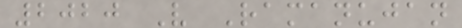2020 V Ramanujan
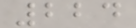224
